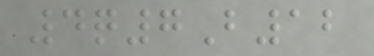4q7B12
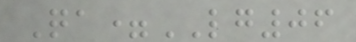Qa=LG06
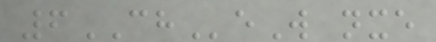6CHeW nxe
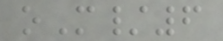oM/6
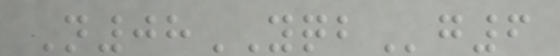N08YQBg6
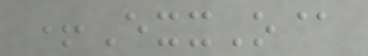+ExxO@
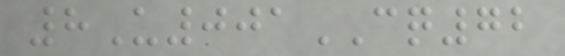8U001CQ72
